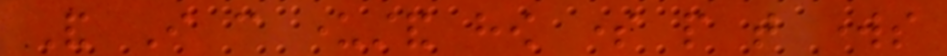And I can understand how some people that works
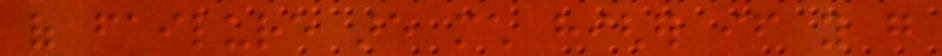of failure are much higher if you go
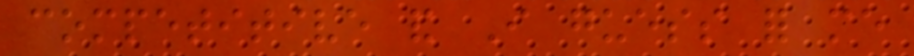competitive and I guess for me
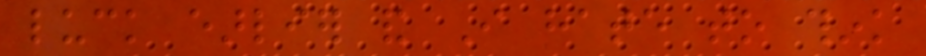luck earlier and I hate to think
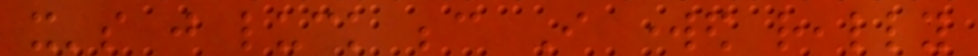it's just luck because I worked really
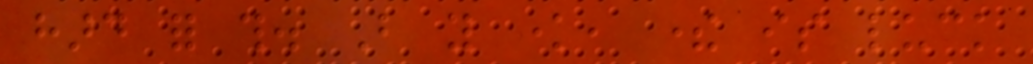hard for this. But you know, there is luck
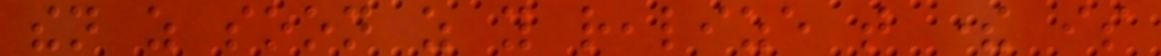then as soon as you realize that there is
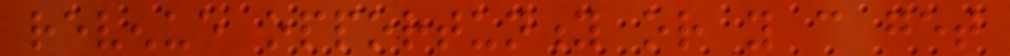revenue opportunity or you can get
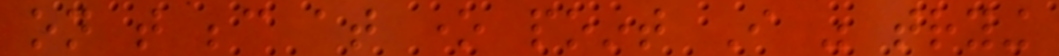on that because at one point I was trying
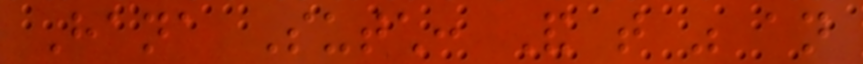Hana Sutch: And that was an
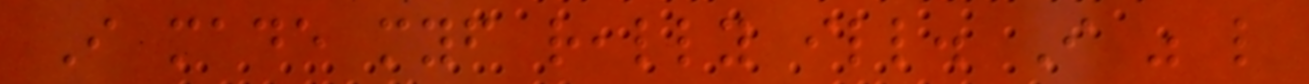I made myself really ill. I was like
